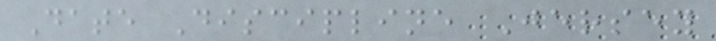Date Discipline Jersey
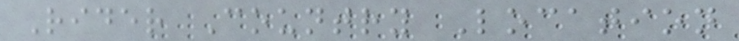Rider Country Location
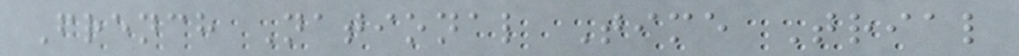French National Time Trial
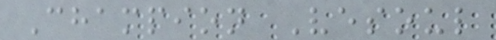Champion Vesoul
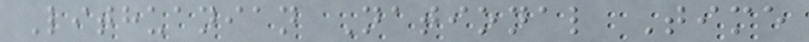Lithuanian National Time
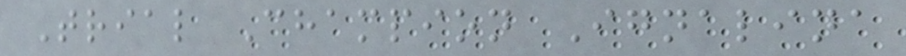Trial Champion Ignalina
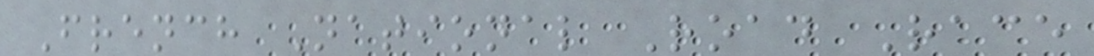French National Road Race
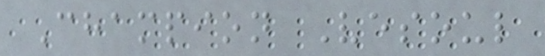Champion Vesoul
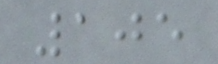105
